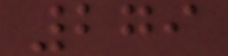279
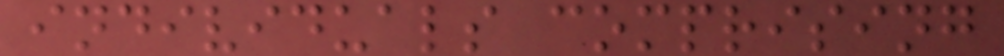individuals comprising
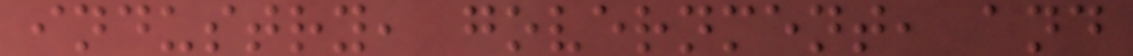industry, government, and
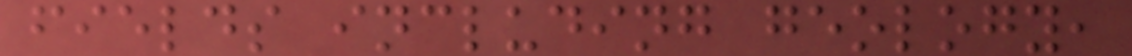fields including geology,
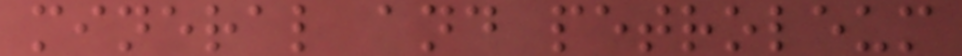mineral and petroleum
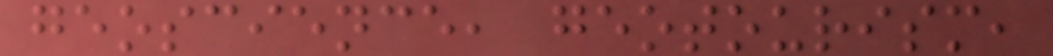geoscience, geotourism,
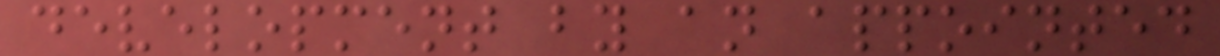development by an appointed
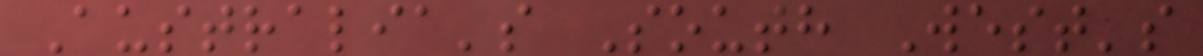Australia's South West's
